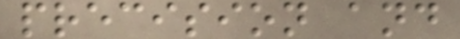precision and
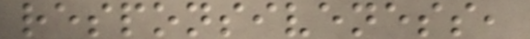responsiveness,
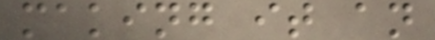making it an
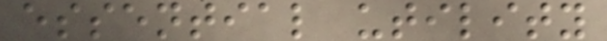essential utility
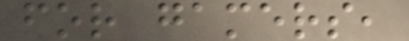for gamers,
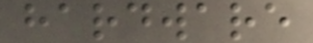hardware
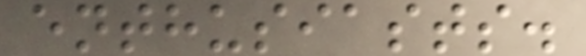enthusiasts.
